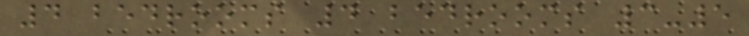4 bedrooms 4 bedrooms 3-5
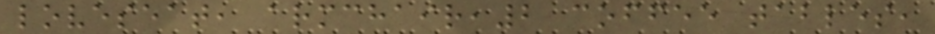loveseat, armchair,2 coffee tables,
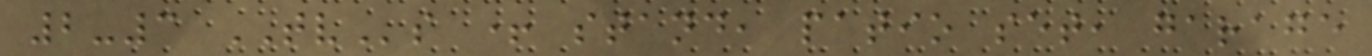2-3 TVs + stand, patio set, garage
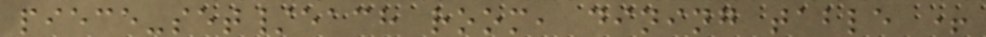piece-set/each room, dining table +
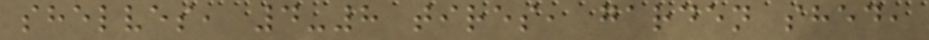shelves, 4-8 tires, garden shed,
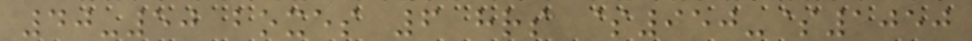40-50 boxes 6 hrs $950-$1050
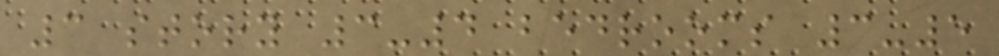3 story 3-4 bedrooms 3-5
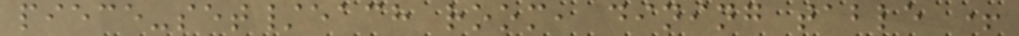piece-set/each room, dining table +
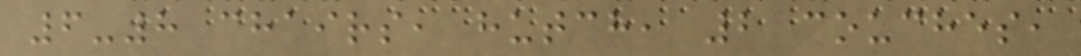6-8 chairs, hutch, 2 couches,
